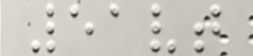51vt
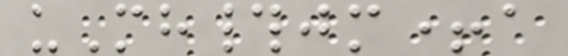uMh#jm+a
